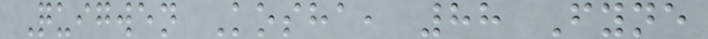Quigwen Kosha, 88 Fyne
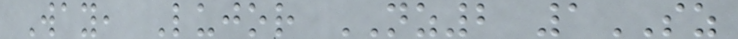Way, Lujor NZ2 1SZ
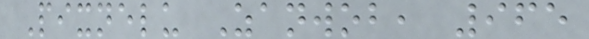Pixnelu Zanwob, 965
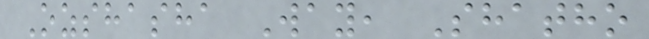Ozshasha Way, Shatho
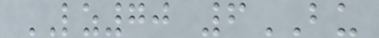LZ70 6BU
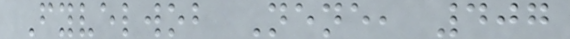Fyvelwob Nene, 407
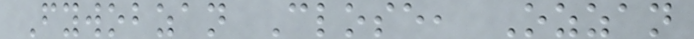Fywobzan Close, Ozzan
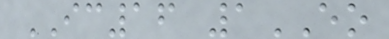IC16 1EO
